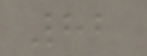82
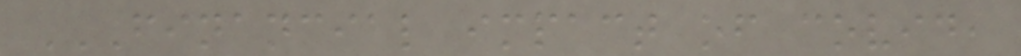FINANCIAL IMPACT OF COVID,
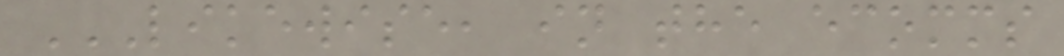LIKEWISE, IN THE ECOMMS
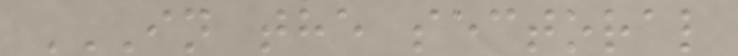IN THE SECTORAL
